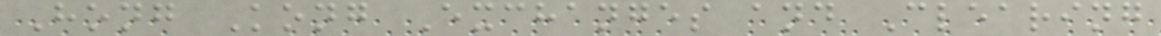Hong Kong Exchanges and Clearing
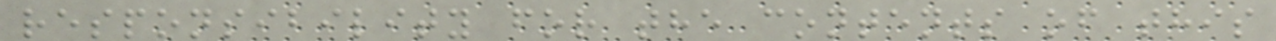responsibility for the contents of this
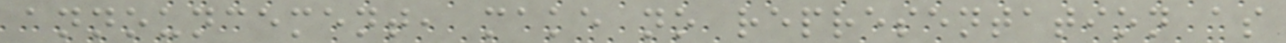announcement, make no representation as
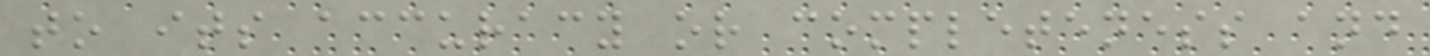to its accuracy or completeness and
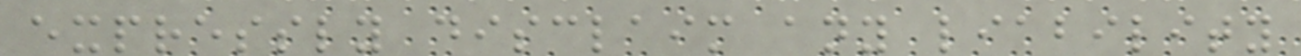expressly disclaim any liability
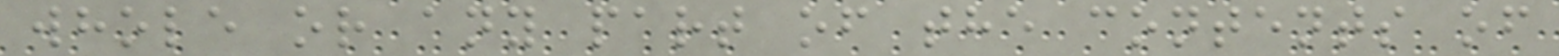whole or any part of the contents of
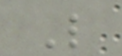L
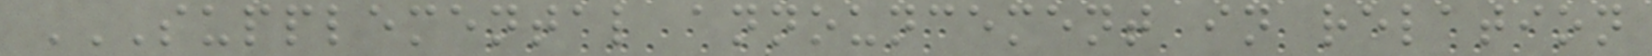SUPPLEMENTAL ANNOUNCEMENT IN RELATION
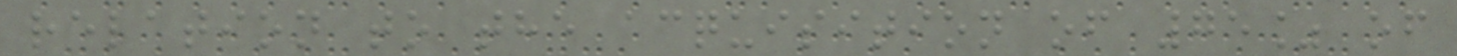relation to the acquisition of 75% of
